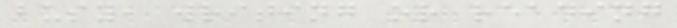busy, writing or reading
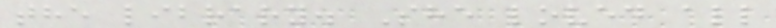the library. She loved all
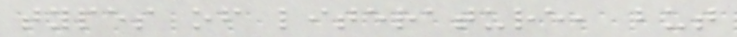types of literature, but
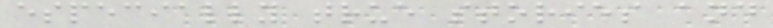especially true stories and
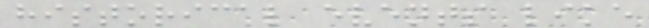historical events like
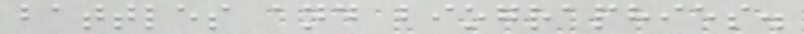battles and biographies.
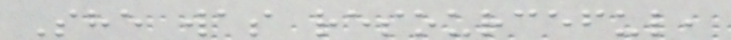She was resourceful,
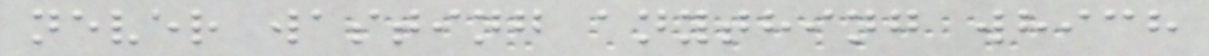never wasting anything which
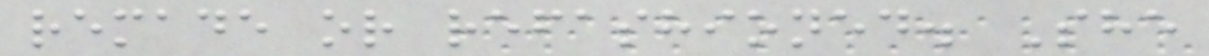remade or refashioned. She
